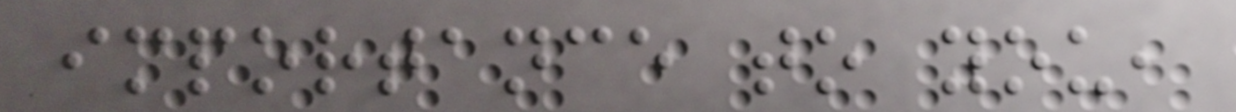importance to you,
